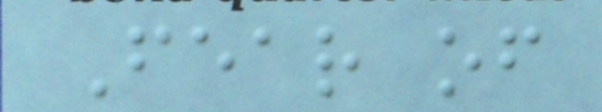Fear of
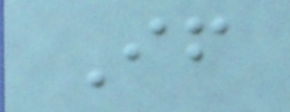If
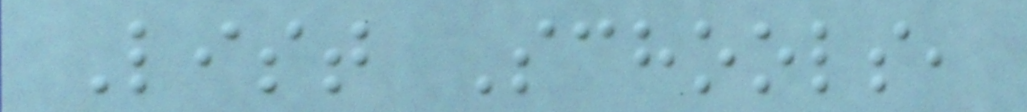List Schools,
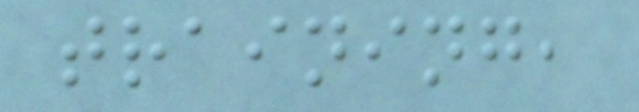training,
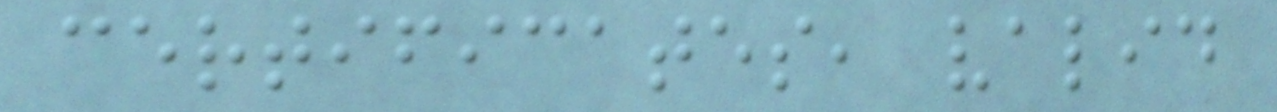certificates, valid
